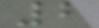2
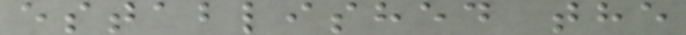established the
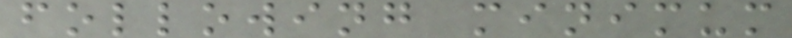following minimum
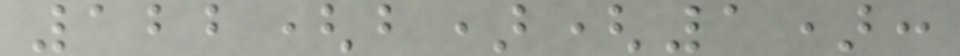122(b)(1):
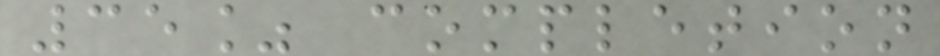35% completion
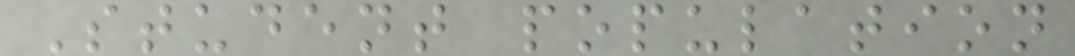Student population
